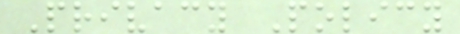Privacy Policy
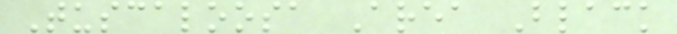Tuscaloosa Area Black
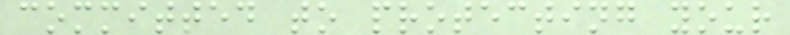committed to protecting your
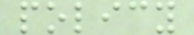policy
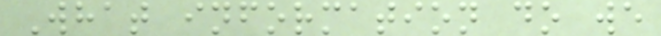What information do we
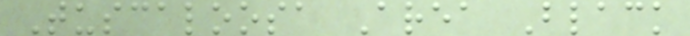Tuscaloosa Area Black
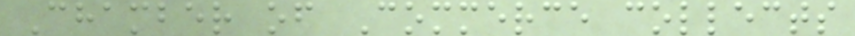Chamber of Commerce collects
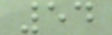54
